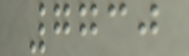7730
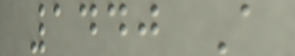1440 A
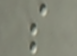s
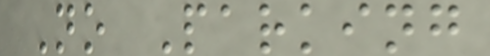No Parking
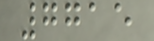7715
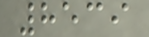8539
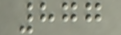877
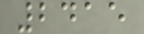2415
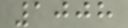1008
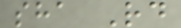sha Rd
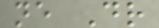ne Dr
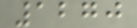1270
